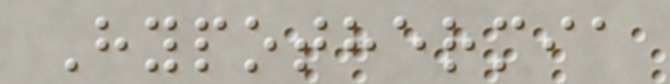Hypothermia
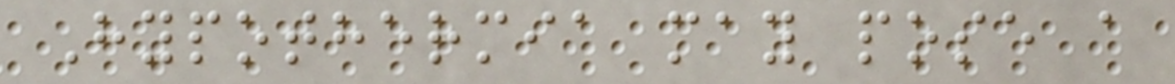Hypothermia may pose a
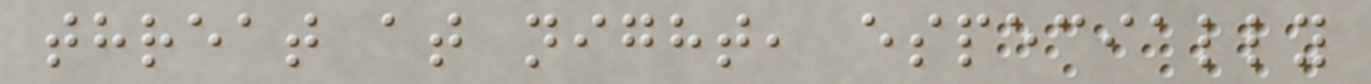threat at night, especially
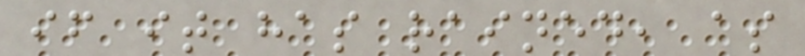if it has rained, as
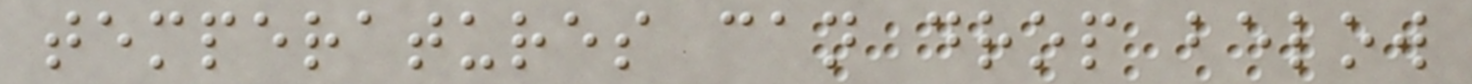temperatures can drop below
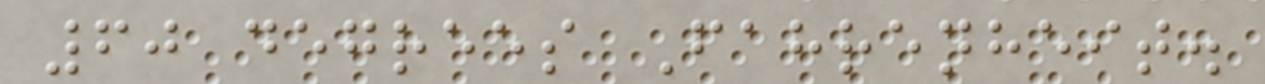60 degrees Fahrenheit.
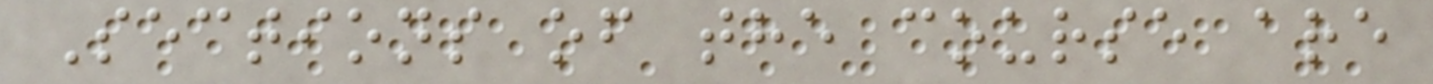Sections of the course are
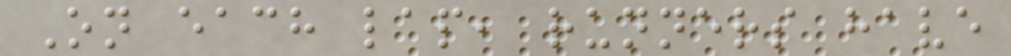On each lap, runners have
